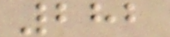282
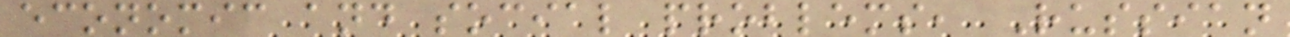economic and social problems, Russian
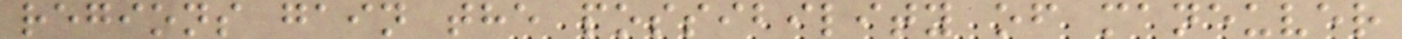regions gain the possibility of maneuver
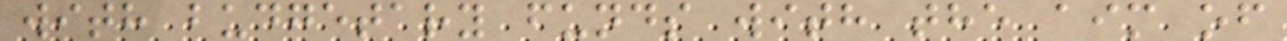with budgetary funds with the aim of
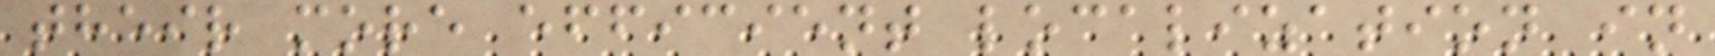their more efficient localization in
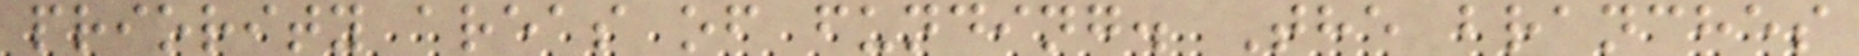priority areas of funding. The branches
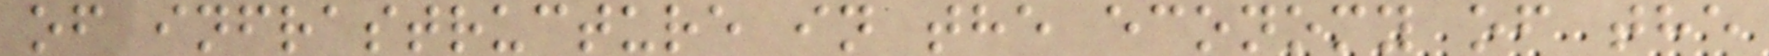of infrastructure in the economy of the
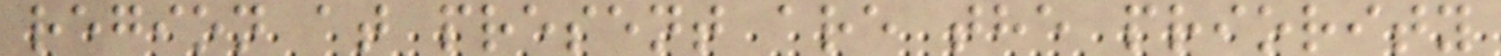region at present are the priority
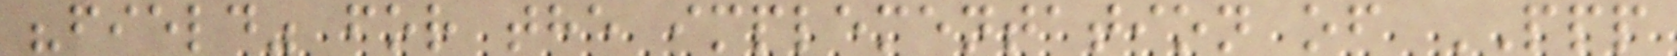"field" for the implementation of PPP
